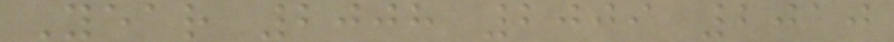Year 2008 2009 2010
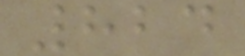824
